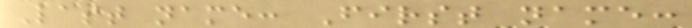Last name: First name:
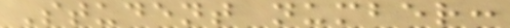Student number:
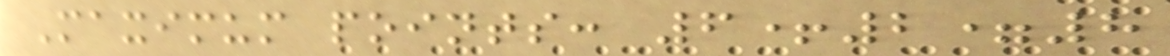Maximum points: 6+2=8
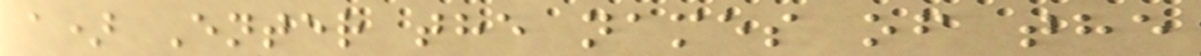a) Enter the names of the
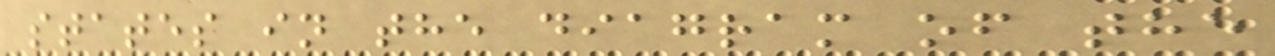states in the diagram of the
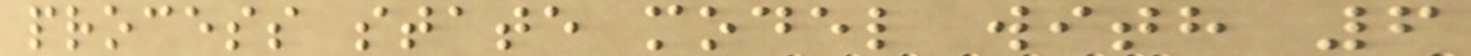process state model with 6
